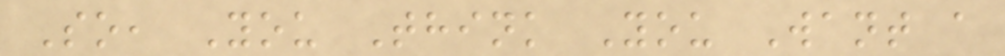So, You Think You Want a
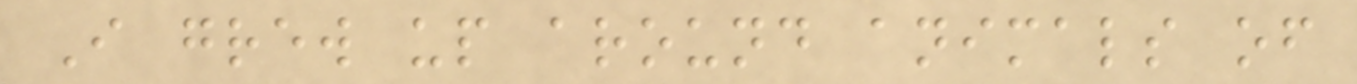I grew up around animals of
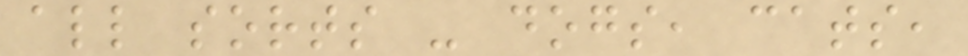all sorts - dogs, cats,
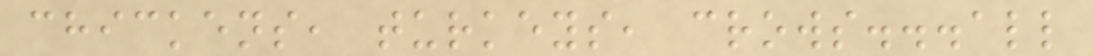chickens, turkeys, crows...all
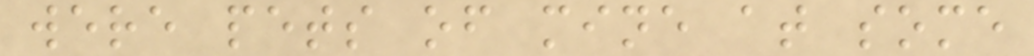were pets of mine at some
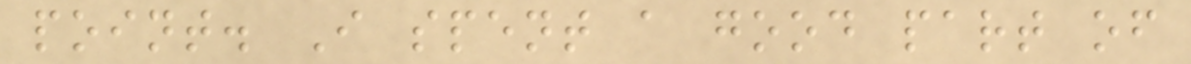point. I spent a good part of
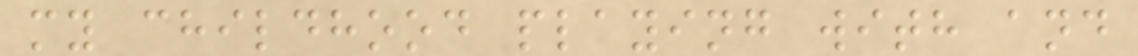my childhood playing with and
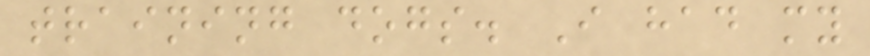training dogs. I had my
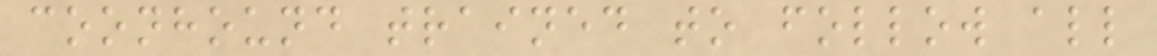coonhound trained to follow all
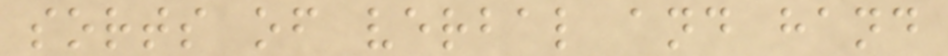sorts of verbal and hand
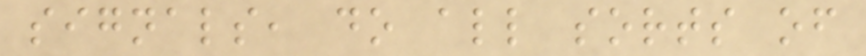signals, do all sorts of
